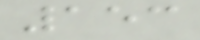153
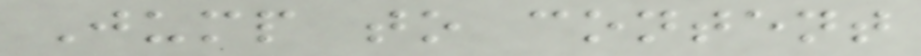Jump to content
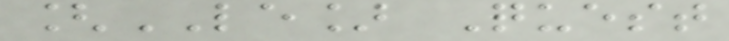[LE] Quest
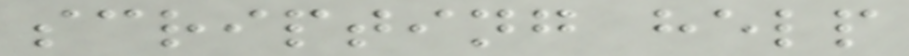scripting help
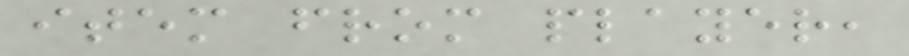item from player,
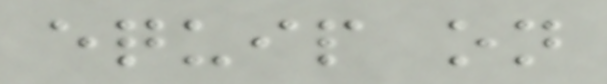equip on
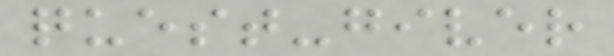quest-giver
